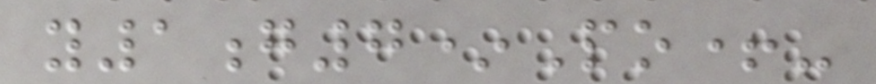y1g7*Po+-
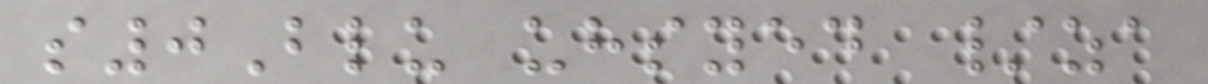s0Blu uhsyed /za
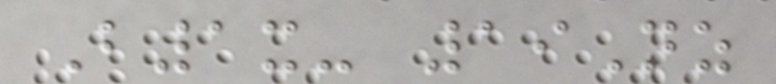B1x- 19Nz
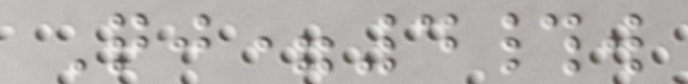Qj=4#w
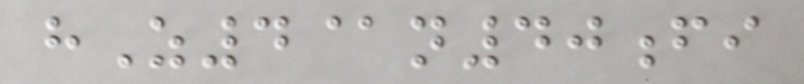hZ4@n40fi
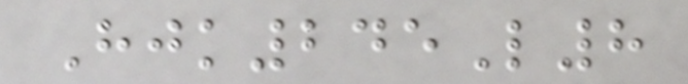Hjk245L8
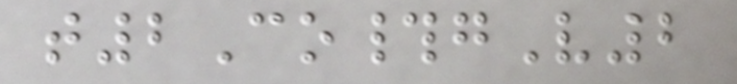t2Co#gV2
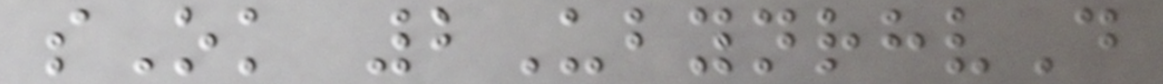sOk 2UbynrhvD
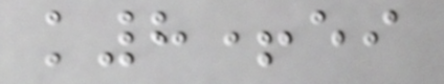k8+ei
